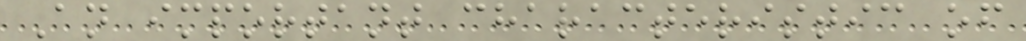An important characteristic of
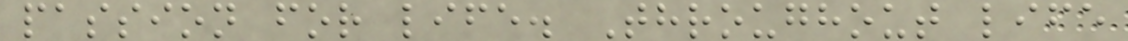passion for life. Throughout life
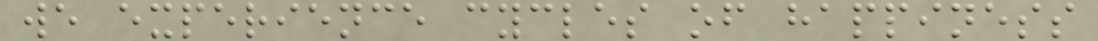we experience cycles of happiness
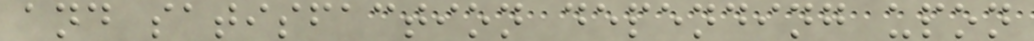and satisfaction depending upon
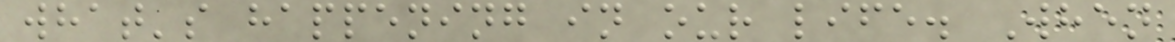what's happening in our life. When
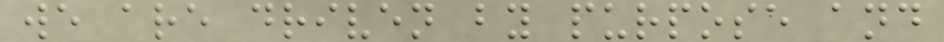we are driven by purpose and
